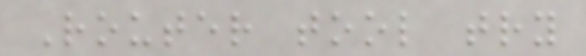Router tool try
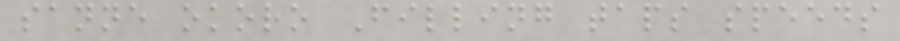sanne okoro Filling taps speeds
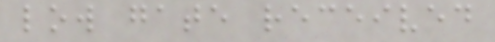low gate received
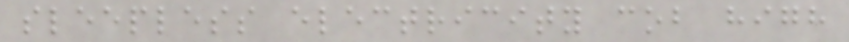sleepless electricity cob high
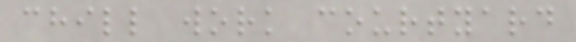chill work courtyard
